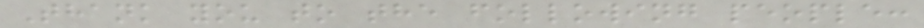Thank you to the following people:
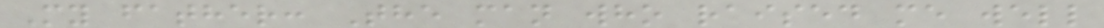My father: The man who raised me well
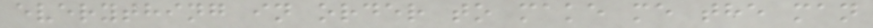everything in order to make me the man
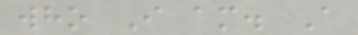who I am. A
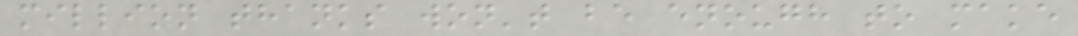million thanks won't be enough to make
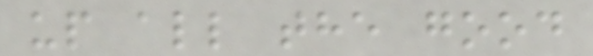up all the good
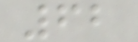62
